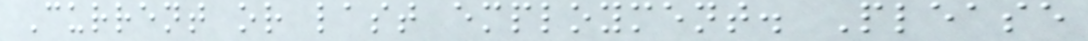Current or last employment. Please
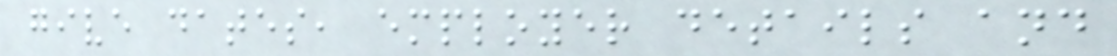give dates, employer details and
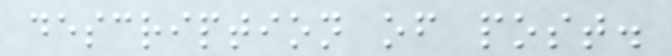description of post.
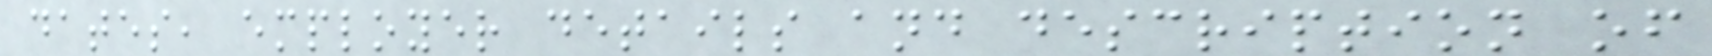dates, employer details and description of
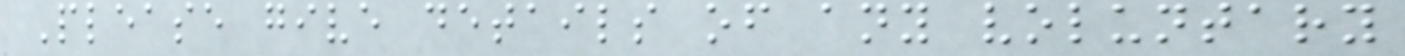Please give details of any voluntary
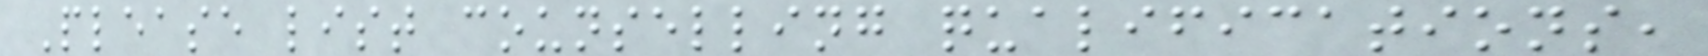Please list counselling qualifications,
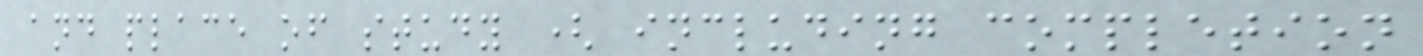and place of study ( including completion
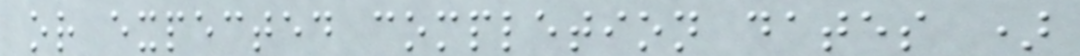or expected completion dates )
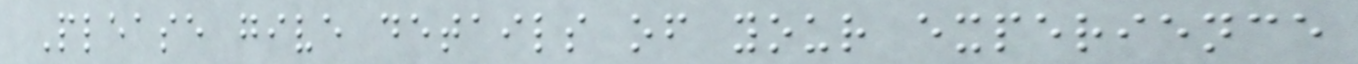Please give details of your experience
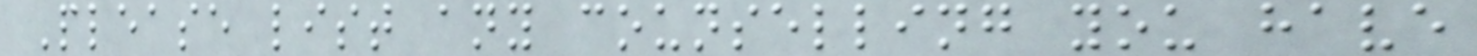Please list any counselling you have
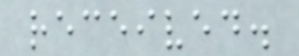received.
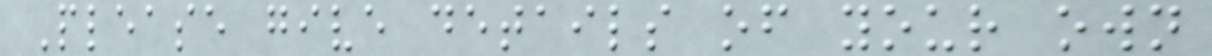Please give details of your own
